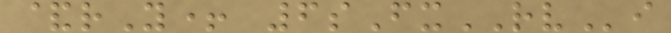&rY+ 6sFxRVi
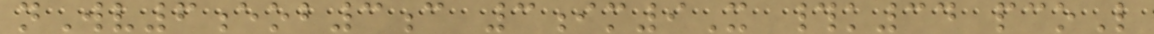nWv6eob3c 3im9X #k34 pcoL
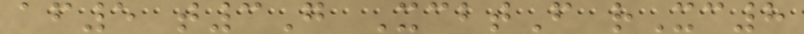af5 t3G XcbtF rXc8
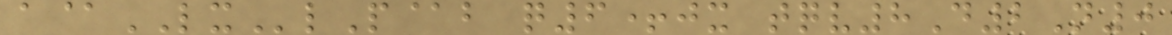a@LXlP@b q6+jx tqv8D2N0
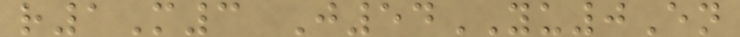r1M3 J54YU0En
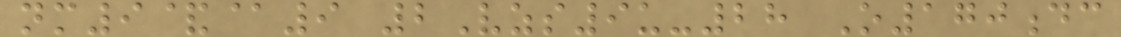nm9&@9 2Vzs9u-28 O170dc
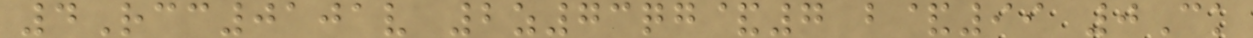4Rcc0101v 2z73qg&7 b&99 0Ck
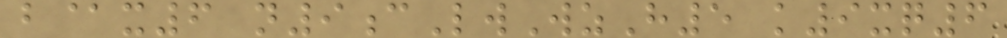b@x6 n9cLwWzH5 k9xq6
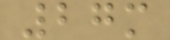27m
